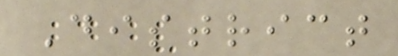District
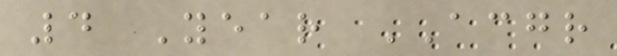4 Year ACGR
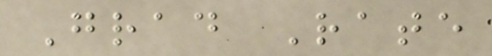Grad Rate
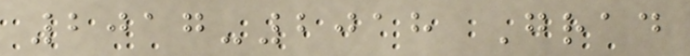2017-2018 Grad
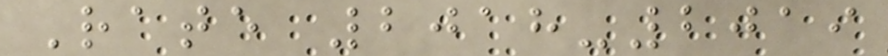Rate 2018-2019
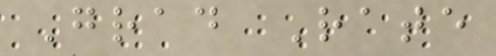Grad Rate
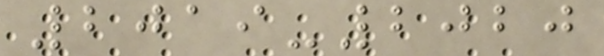2019-2020
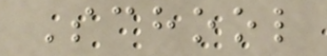School
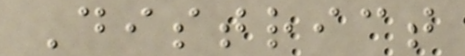District
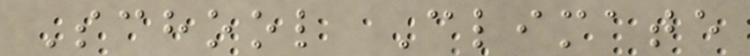School Climate
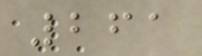261
